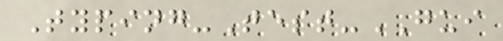Typing-Test-GUI
